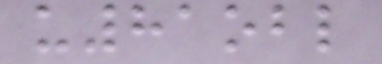u81obl
